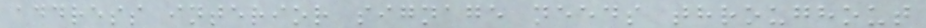address interior signage needs throughout
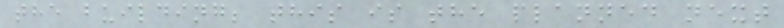the building; this is the planned next
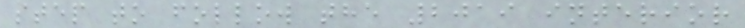step to follow the 2019 interior
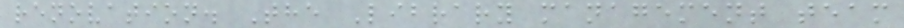renovation. The Library management team
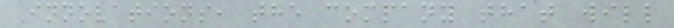Innovations, the company that will
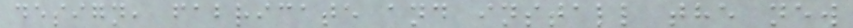design, fabricate and install the new
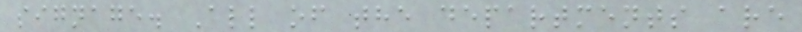signage. All of the departments are
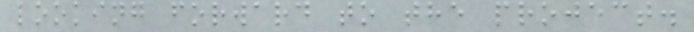looking forward to the project.
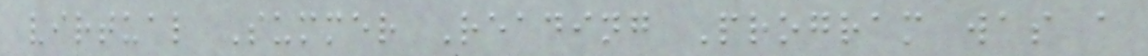virtual Summer Reading Program was a
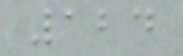124
